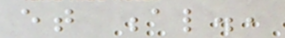et al.,
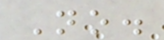No.
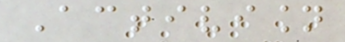Activision
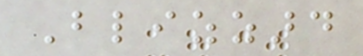Blizzard
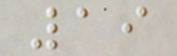19
